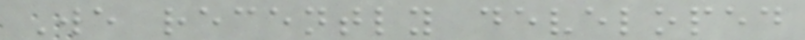We recently developed
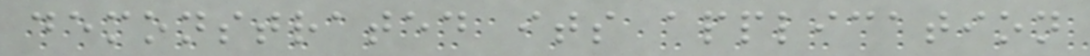demonstrated its application
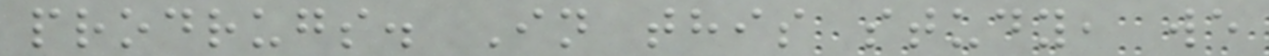prodrugs. In this study, we
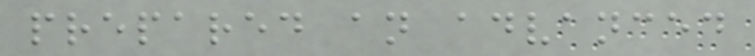prepared an advanced
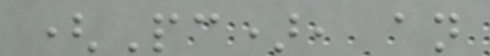(Pc), an
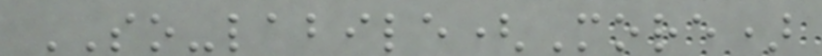SO-labile(More)
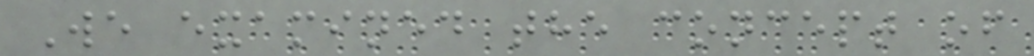We examined the concept of
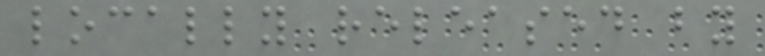locally released by
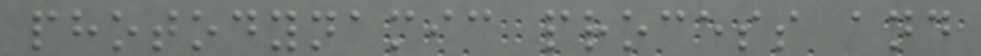photodynamic process and
